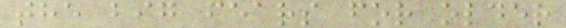the big fears for older
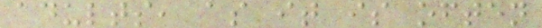adults, as it is often
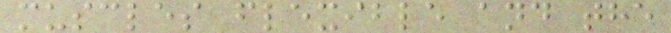muscles flexible and the
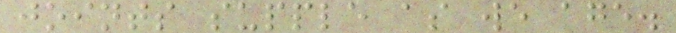joints supple as we age.
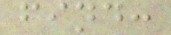find:
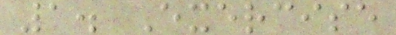1. Exercise
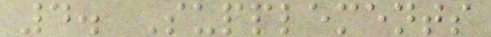4. Supplements
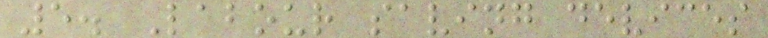5. Labour saving devices
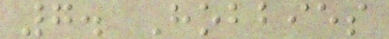7. Hobbies
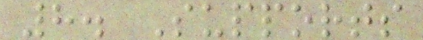8. Supports
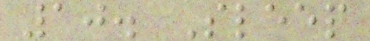10. Sleep
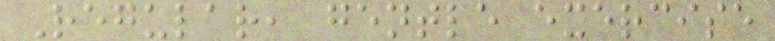Regular, gentle exercise
